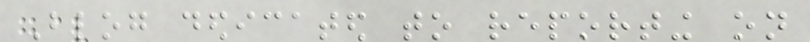Blog dedicated to reporting on
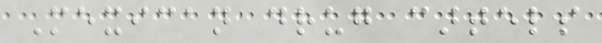Mexican drug cartels
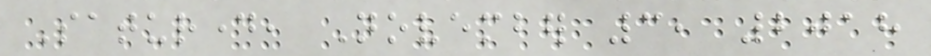Saturday, November 3, 2018
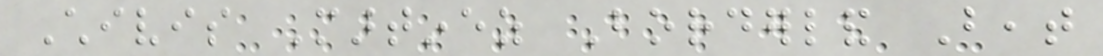Chivis Martinez Borderland Beat
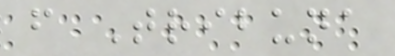from Tribuna
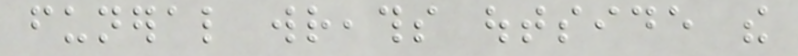funeral wreaths outside the
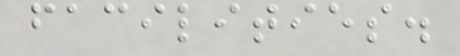facilities.
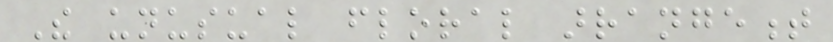The unusual floral arrangement
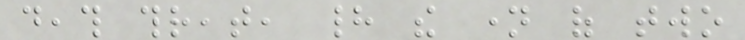death threat, had the name of two
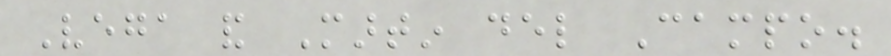Vega and Martin del Campo.
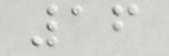16
